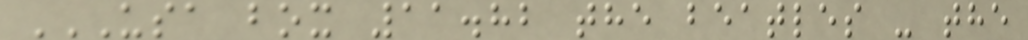USA BOX 11.82 THE BEATLES - THE
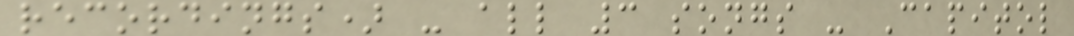recordings) - all 3 songs - Capitol
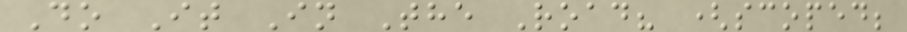Do It In The Road? (scoped;
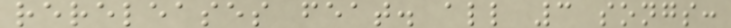rereleases feat. all 3 songs:
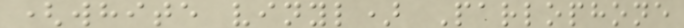(white vinyl) Parlophone
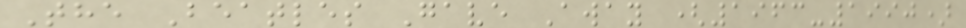The Beatles Gave Away (1963-1990)
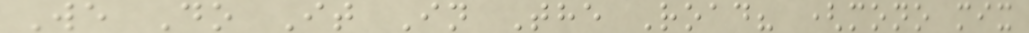We Do It In The Road? (mono mix
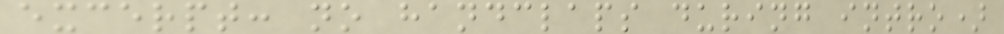excerpt: no handclaps during intro)
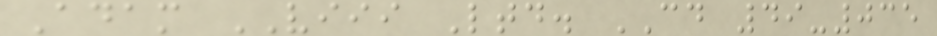Adam VIII Ltd. CD 49-035
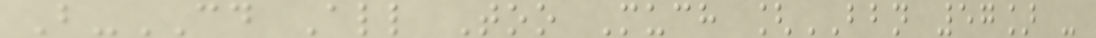B-CD All Too Much [BBN 57] -
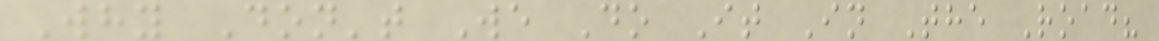Why Don't We Do It In The Road?
